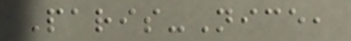Paris-Nice,
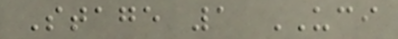Stage 1 UCI
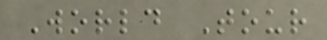World Tour
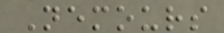Nemours
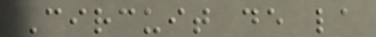Circuit de la
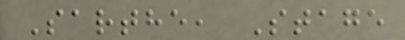Sarthe, Stage
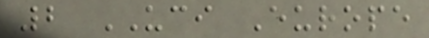2 UCI Europe
